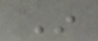In
